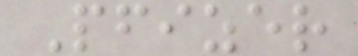Pfizer
